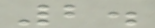2.
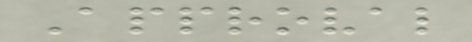Approval
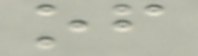of
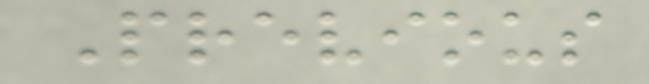Previous
